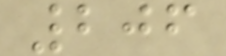206
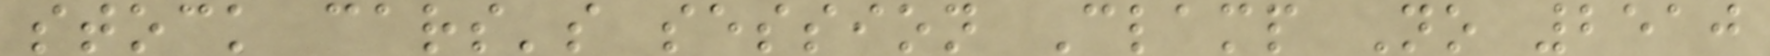stock cars's session Clamp No 2510
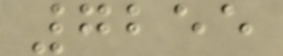7255
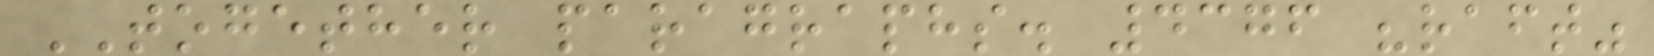TOGETHER paragraphs. 4376 "raft"
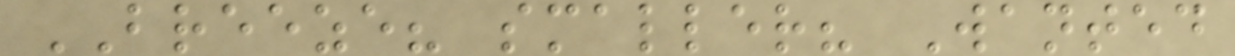BREEZE? smaller? Wanted
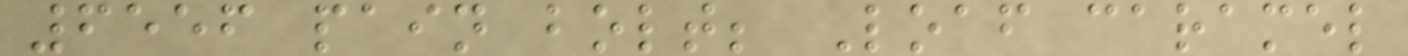6556 pain bolt; Loaf caramel
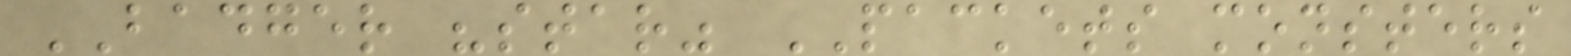BADGER "star" PACKETS monsters
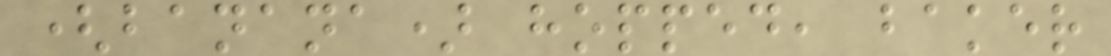(banana) hopped, baker
